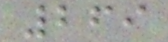269
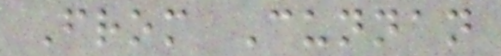From Cunnan
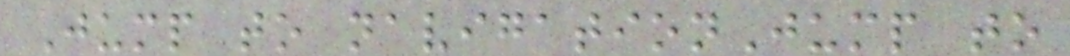Jump to navigationJump to
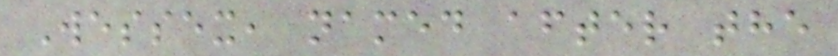Wessex, named after the
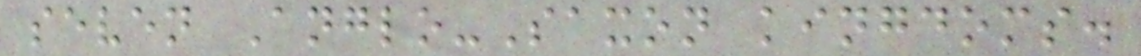seven Anglo-Saxon kingdoms.
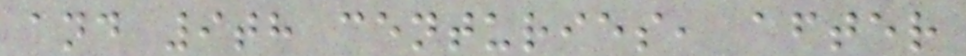and 9th centuries, after
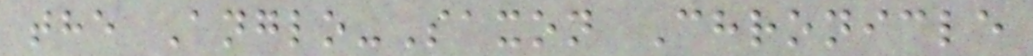the Anglo-Saxon Chronicle
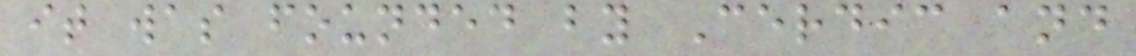it was founded by Cerdic and
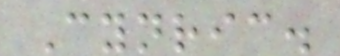Cynric.
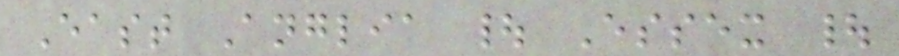East Anglia | Essex |
